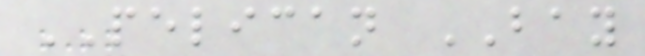PELICAN BAY
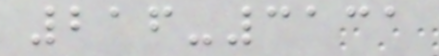216-3131
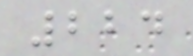224
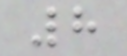8
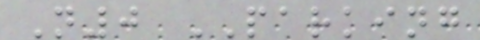N0 PARKING
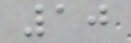10
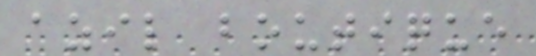azil boutique
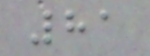81
